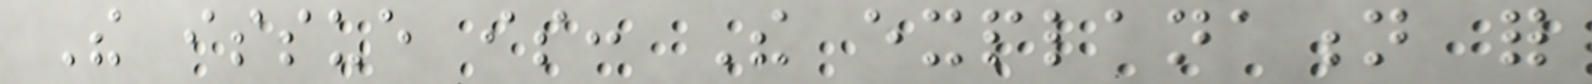The issue is: The explanation for
